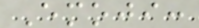Emoji:
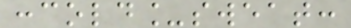:cold_sweat:
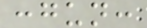:gun:
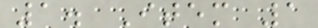1. Item 1
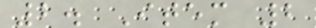2. Item 2
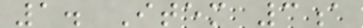1. Item 3a
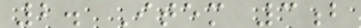2. Item 3b
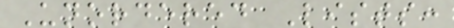Unordered Lists:
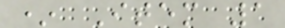* Item 1
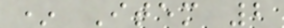* Item 2
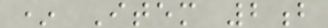* Item 2b
